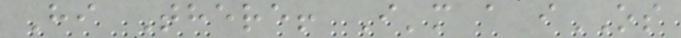Hi There! I'm a iOS
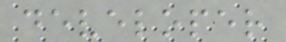developer
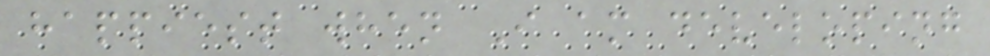happiest when I am developing
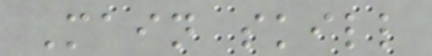Main skill
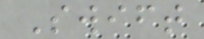Swift
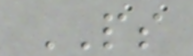PS
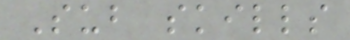Sub skills
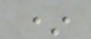*
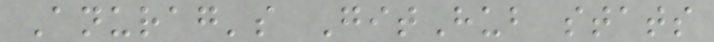Anurag's GitHub stats
